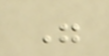"
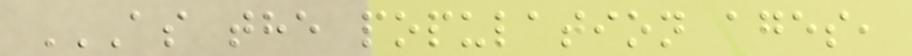AS THE POPULATION AGES,
